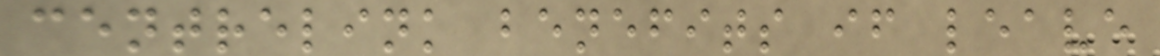centrelink benefits if leave
